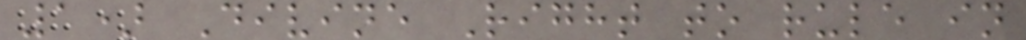1) Divine Right to rule in
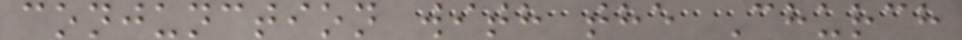conjunction with the Church
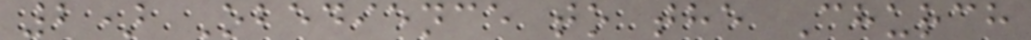2) Obedience to the Church
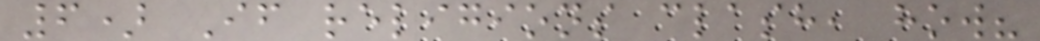6) If religions clash, how?
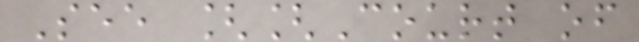See [[Court of
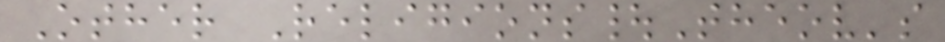Other Religions|Theov's
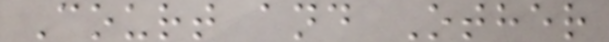Court and Other
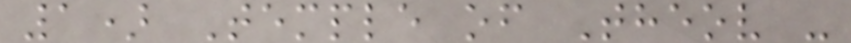1) Temple of Theov -
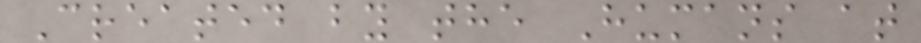Created by the Humans at
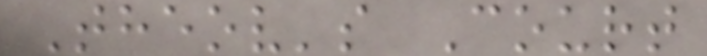Theov's Court
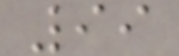99
